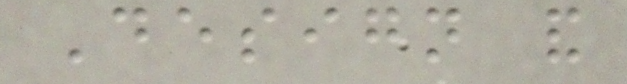Design and
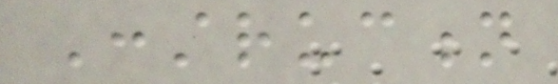Construction
